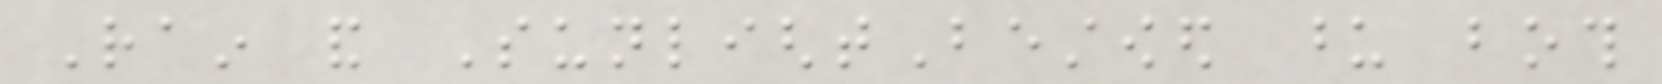Rain and SunlightBestowed upon both
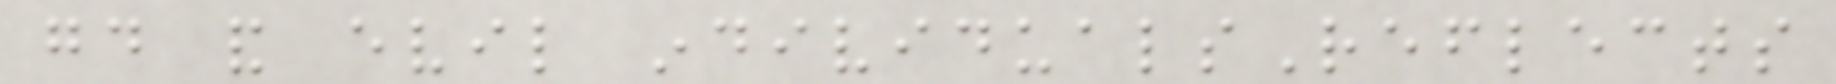good and evil individualsReflects
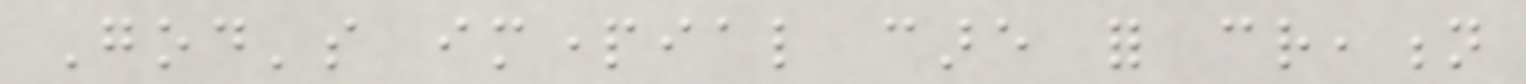God's impartial care for creation
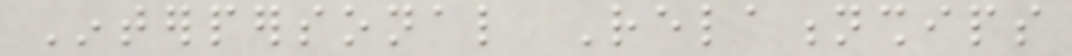Interpersonal Relationships
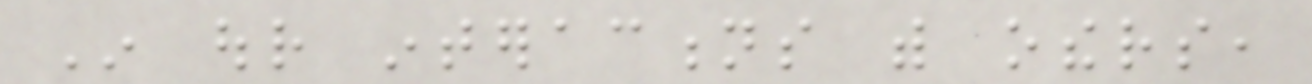In our interactions with others,
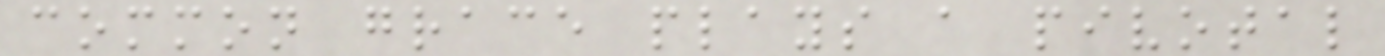common grace plays a pivotal
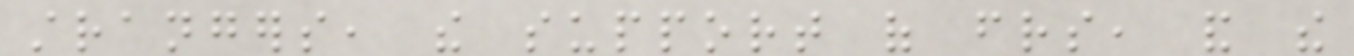strangers, the support of friends, and the
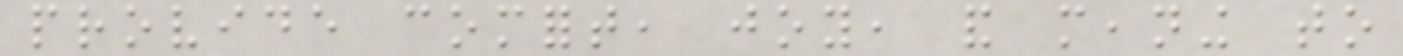provide comfort, joy, and meaning to
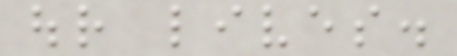our lives.
